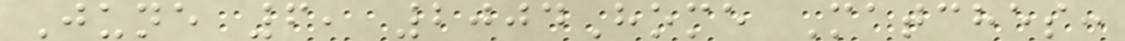June 6, 2004Home Matches:
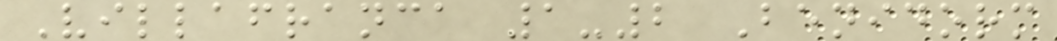Villafranca 1-2 Benidorm
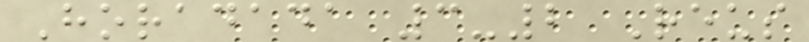Horadada 3-2 Reus
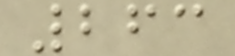263
